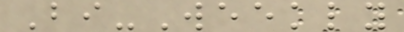Bi-Weekly
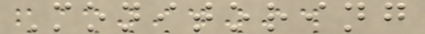Monitoring
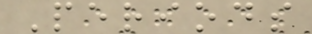Periods
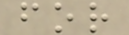for
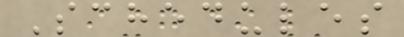Schedules
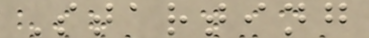Starting
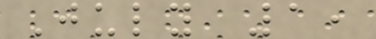July 1,
